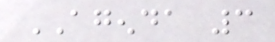AGENDA 3
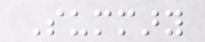Summary
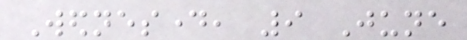Wednesday, 9 June
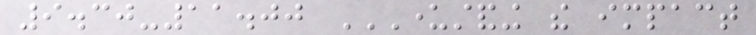9.30-11.00 UNDERSTANDING THE IMPACT
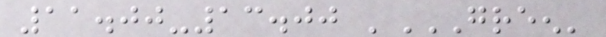11.00-13.00 'GREEN'
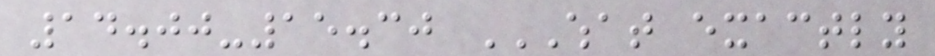14.00-15.30 WHAT EXACTLY
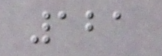121
